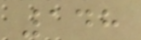148
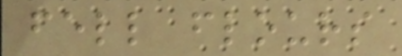fell flours
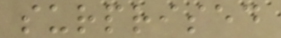surprised
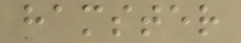hamster
